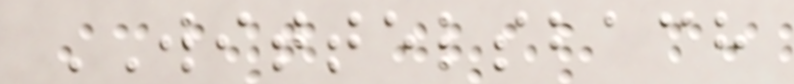WITTELSBACH
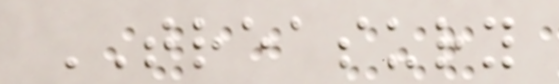TREASURY
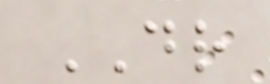DR
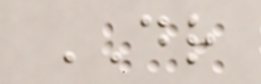DR
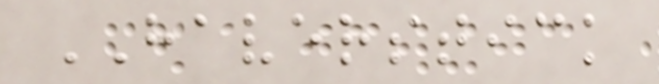HAVERSTICK
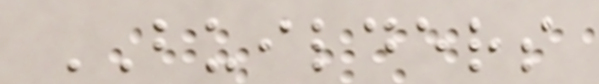BUILDERS
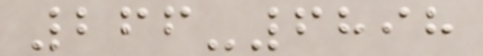266-6898
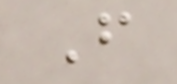F
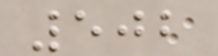502
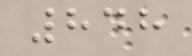848
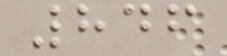846
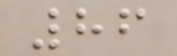86
